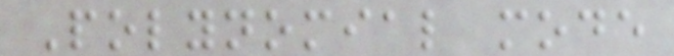Polynomial mode
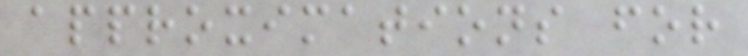approximations for
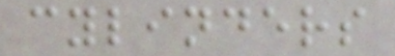cylinders
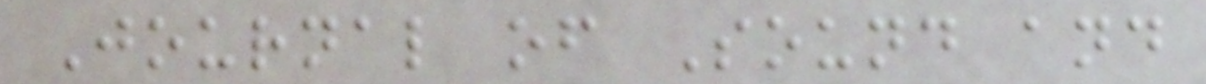Journal of Sound and
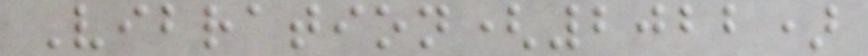Vibration(2022)
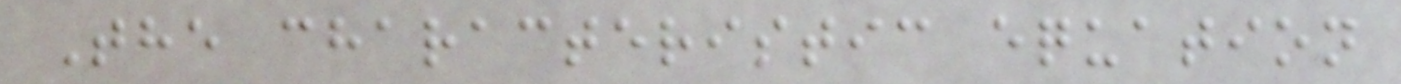The characteristic equation
